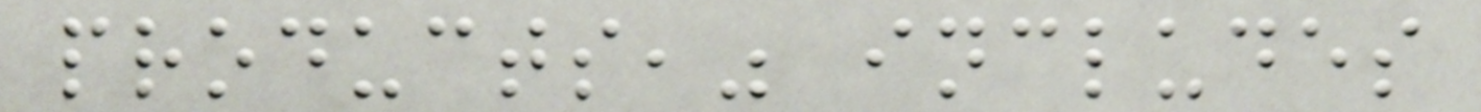products," includes
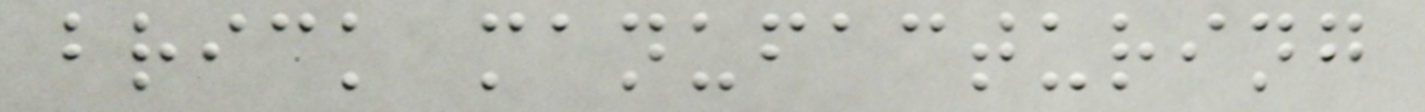brick manufacturing
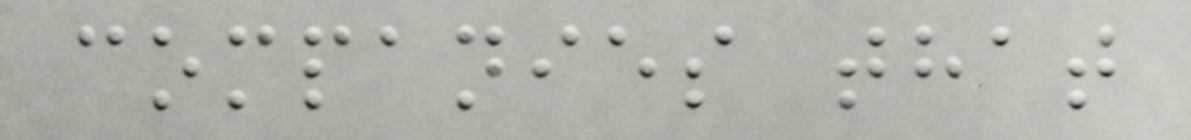companies that
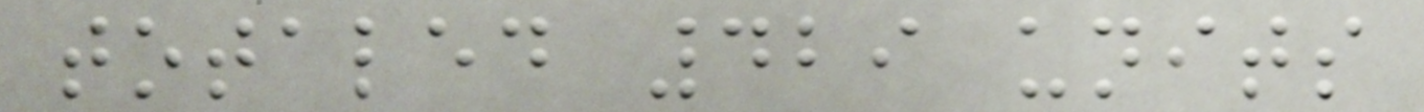totaled 429 units
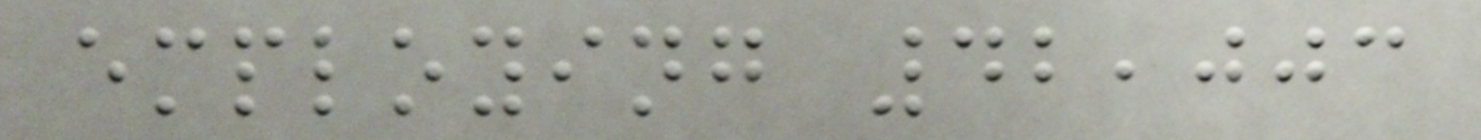employing 42,003
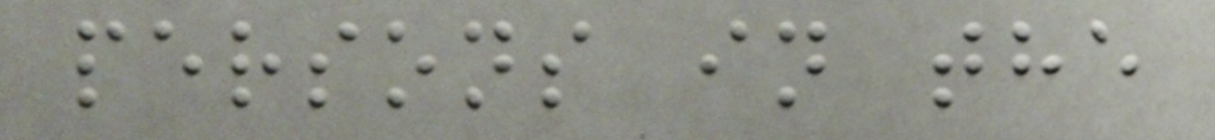persons in the
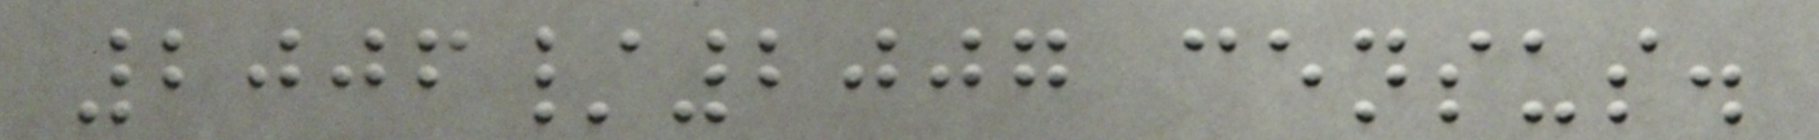2006/2007 census.
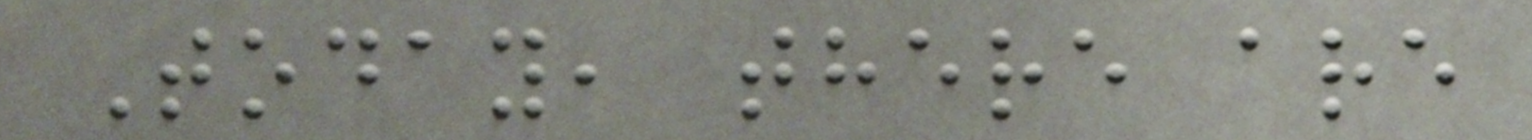Today, there are
